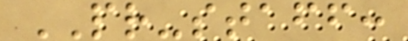PR-staff:
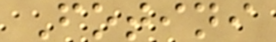Fotini
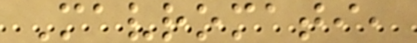Mavromati,
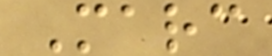Marc
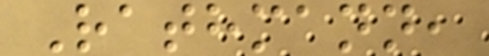Rathmann,
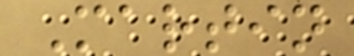Martin
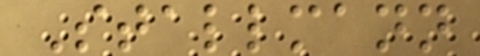Stallmann
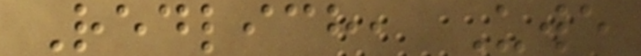Redlich, Uwe
